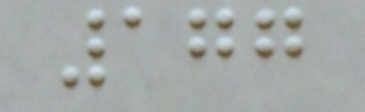177
